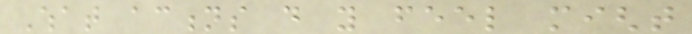What actions do you feel might
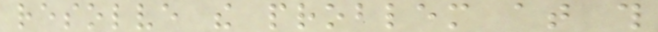resolve the problem at this
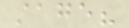stage?
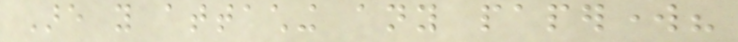Are you attaching any paperwork?
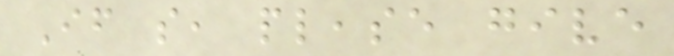If so, please give
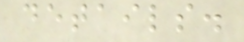details.
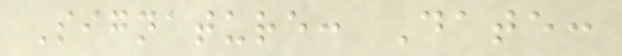Signature: Date:
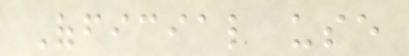Official use
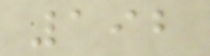192
